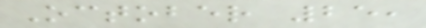October 25,
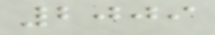2009
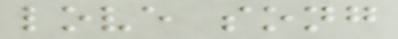love song
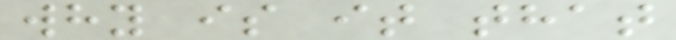why is it that
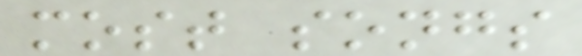most songs
